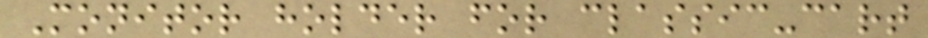Monitor holder for classic-cart
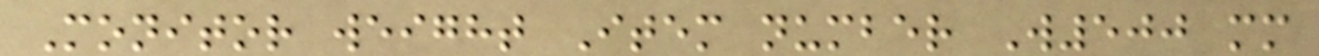Monitor weight Item number W500 mm
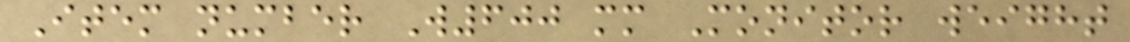Item number W600 mm Monitor weight
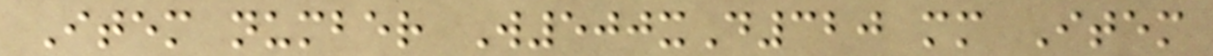Item number W500xD320 mm Item
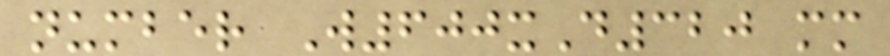number W600xD320 mm
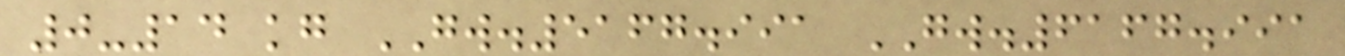0-14 kg GW.5167.991 GW.6167.991
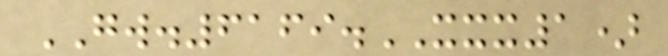GW.6169.XXX1)
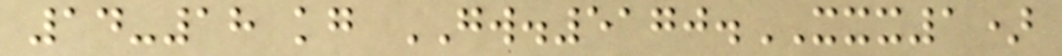14-18 kg GW.5170.XXX1)
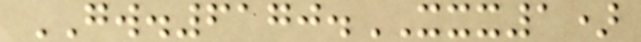GW.6170.XXX1)
